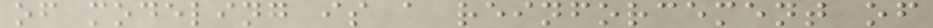of modeling is a reinforcement of
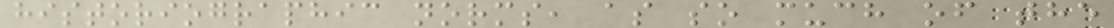historiographic norms, as so much of the
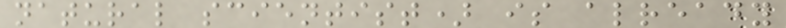natural scientist) is already
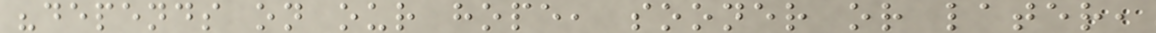"depends on our hope, sooner or later,
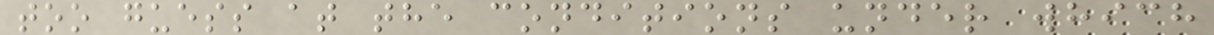too guess at the conditions under which
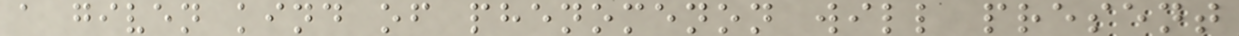a given kind of phenomenon will present
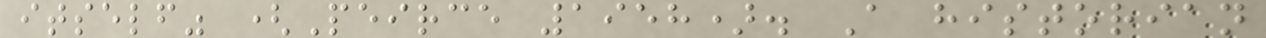itself" (Peirce 1958). A historian
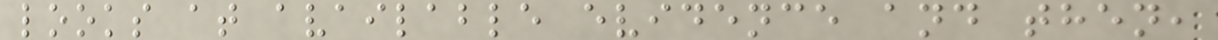looks at available evidence and then,
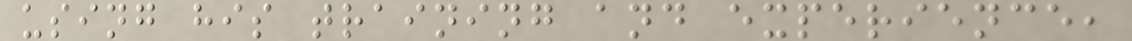using his training and experience,
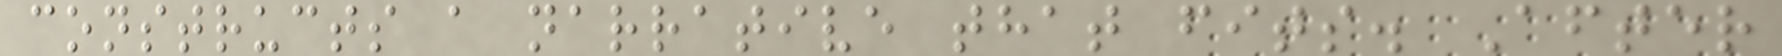constructs a narrative that fits. After
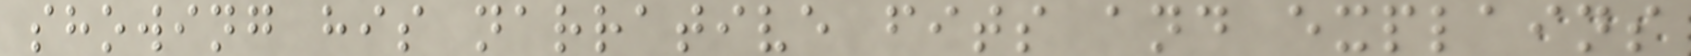showing his narrative fits and explains
